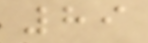89
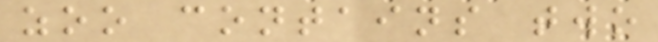zoo contains two
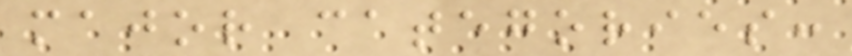major categories:
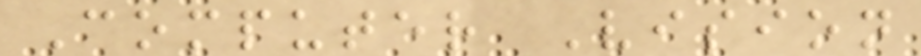Computer Vision
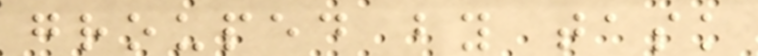grouped by task
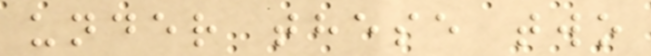under these two
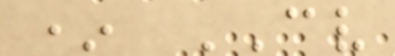* CV
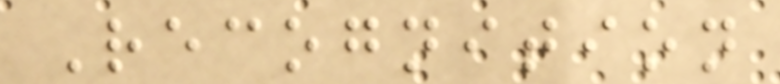Recognition
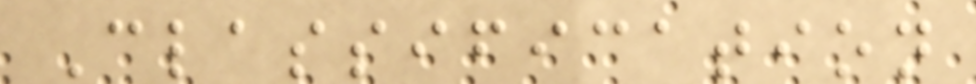Classification
